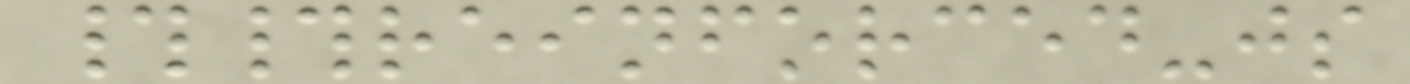##reinforced-js
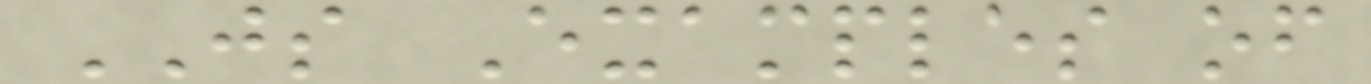JS Examples of
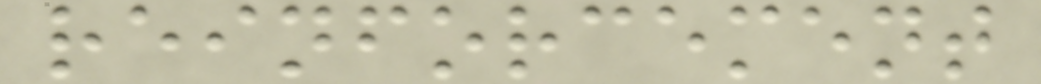reinforcement
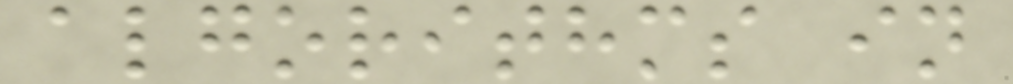algorithms in
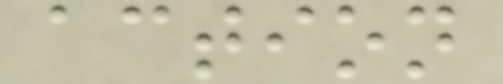action
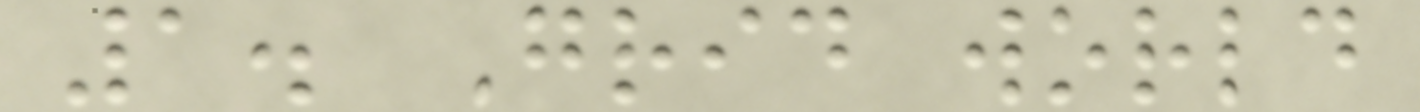1. Grid world
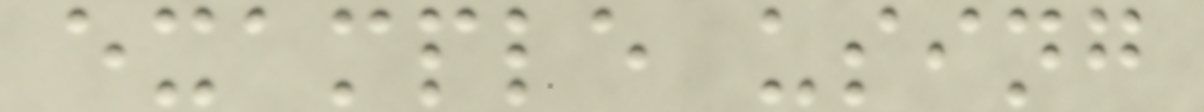example using
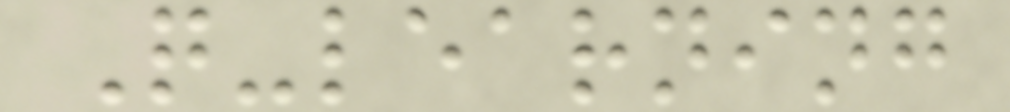Q-learning
